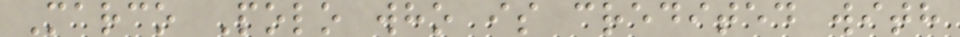Marco Polo who is credited with
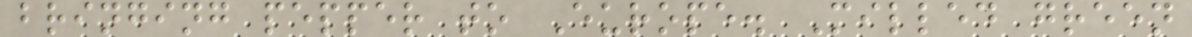bringing pepper to Europe. Milled green
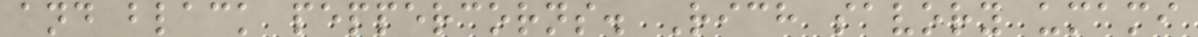and black peppercorns. Rich savory umami
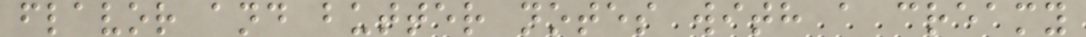flavor and butter notes with a creamy
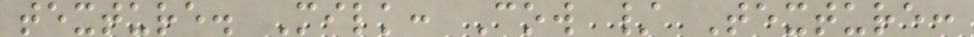texture. Milk: Cow / Texture:
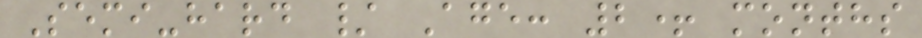Semi-hard / Age: 2+ months
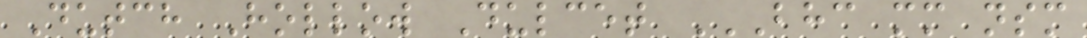Dutch Hollow Dulcet BHC MM NSM
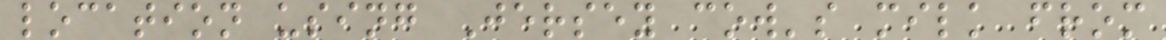location using Jersey cow's milk from
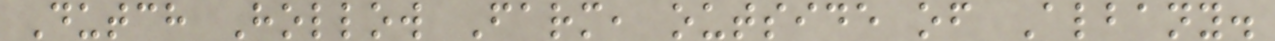Dutch Hollow Farm, outside of Albany.
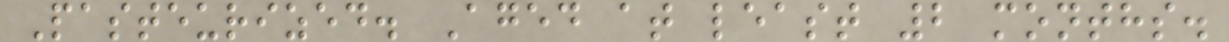Pasteurized. Aged at least 2 months.
